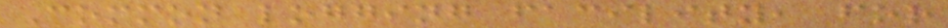Common logging facility, for
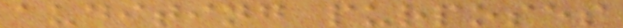auditing purposes
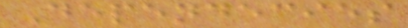Dependecies
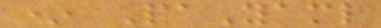* PaYaml
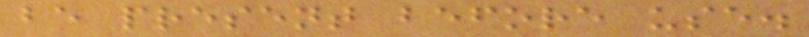be present before use.
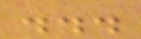...
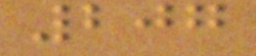207
